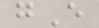gE
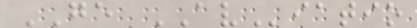GE AViatio
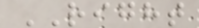RIGHT
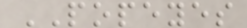POPEYES
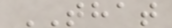THAT
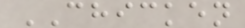CHICKEN
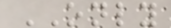ONLY
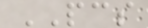PCS
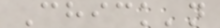Chick'n
